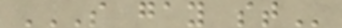S GAY ST
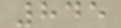845
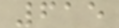615
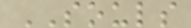SOULS
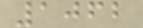1062
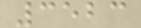3523
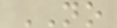NO
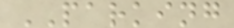PARKING
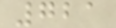721
